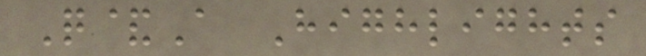Q&A Highlights
